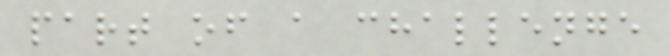part of a challenge
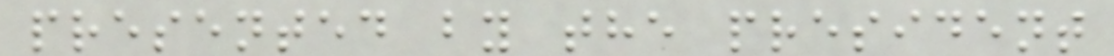presented by the president
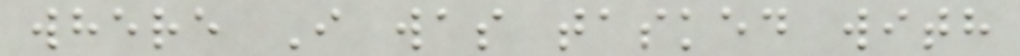where I was tasked with
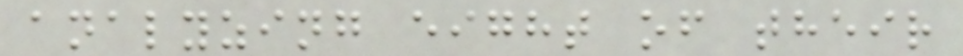analyzing eight of their
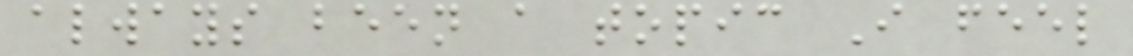always been a topic I feel
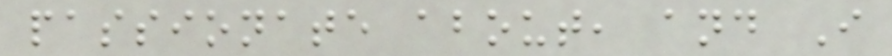passionate about, and I
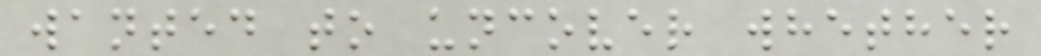wanted to uncover whether
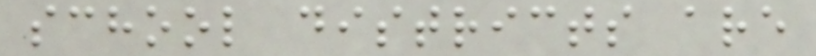school districts are
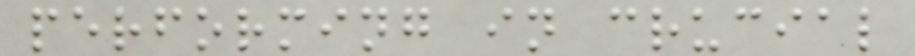performing in crucial
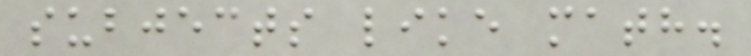subjects like math.
